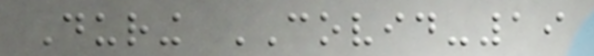During COVID-19
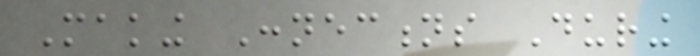Making Connections During
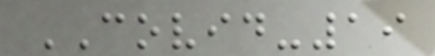COVID-19
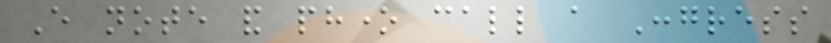Every note and phone call a Congress
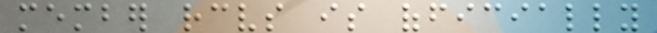member receives is officially
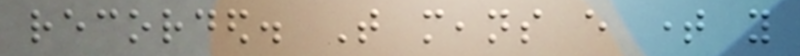recorded. That means every time you
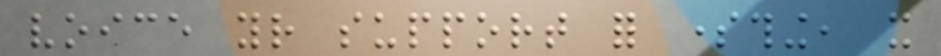voice your support for something, it
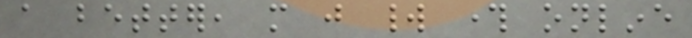a better, more just world through online
